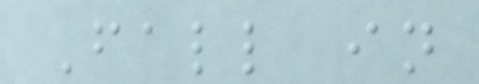Fall in
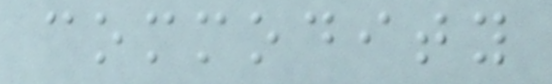commodity
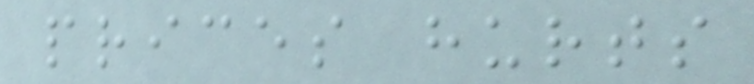prices hurts
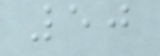50
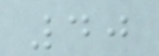40
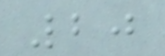20
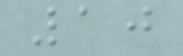10
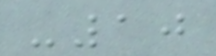-10
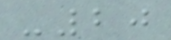-20
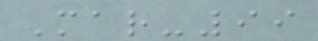Mar-99
